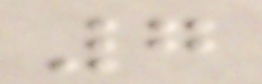7
